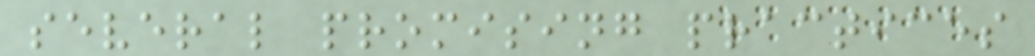several promising practices
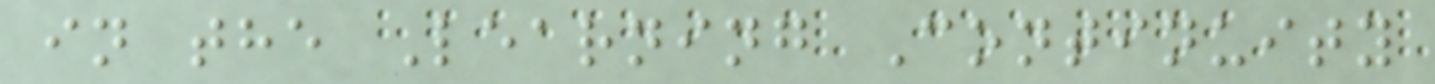in the Learning Continuity
